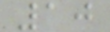10
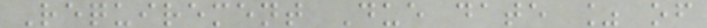Requirement Due date % of
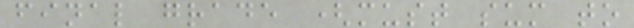final grade (must sum to
